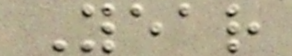Year
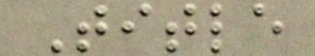Title
